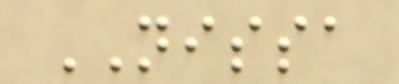NISSA
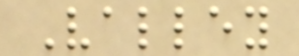Valley
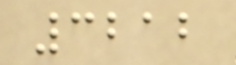3212
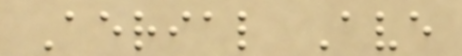Aerial Ave
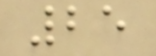25
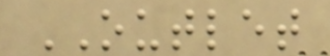OUTLET
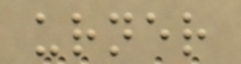urner
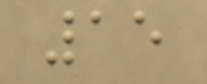15
